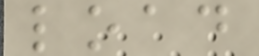load
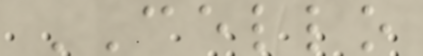CELLO
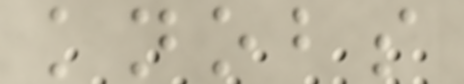knobs
